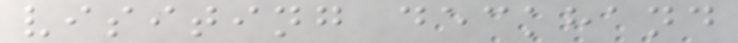visiting deckhand
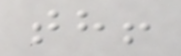th!
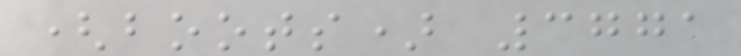(boots) 3771
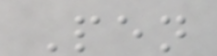Pen
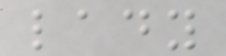lady
